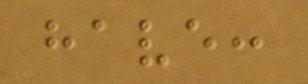have:
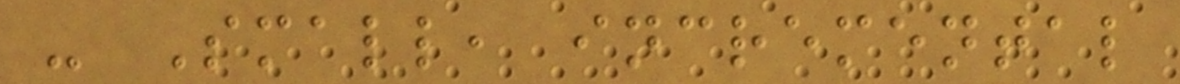- Small, incremental
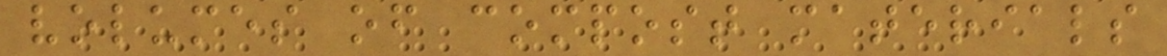volumes of compost materials
